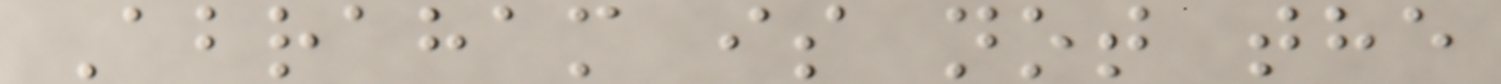Abraham is not the
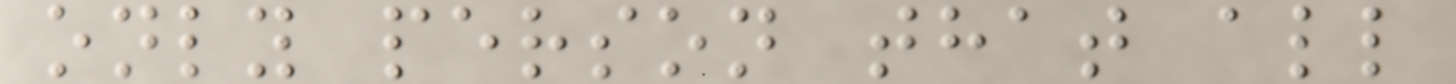only person that all
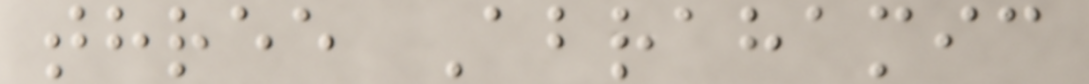three Abrahamic
